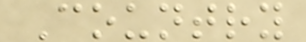Country
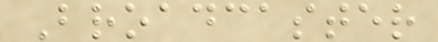Broadcaster
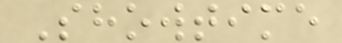Showtime
